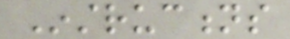Instructions
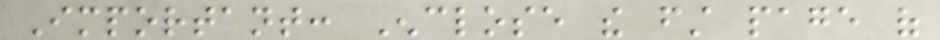Important: Enclose the first page of
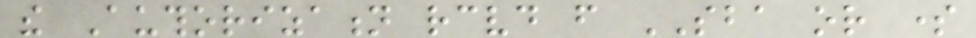the Authorization received from SBA or some
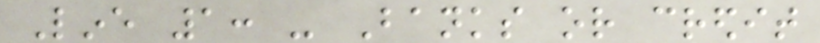Line 1: - Banks or credit
